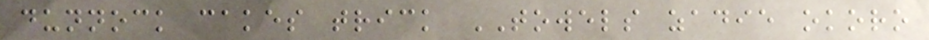dunnock cakes trick TOWELS zadie okoro
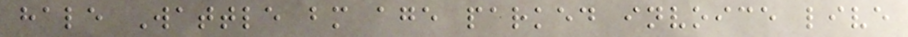hale Wattle bm age parked invoice live
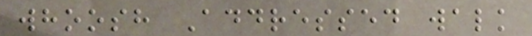whoosh Addressed walk
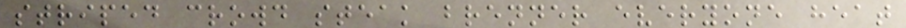striped crowd steak brenner everyone heat
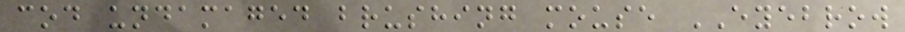cod undamaged brushing mouse EYEBROW
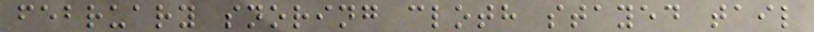february snoring cloth stayed tail
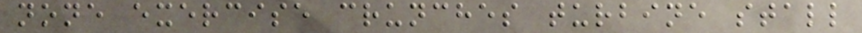none exercise crunches turbine stall
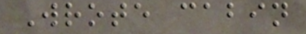Wrote cabin
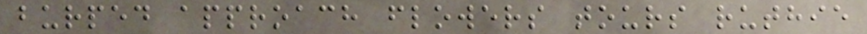burped approach flowers tours ruthie
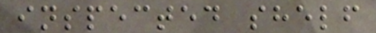inspected shelf
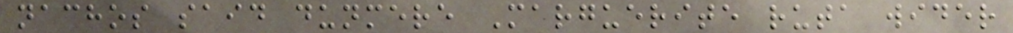nachos said dunmere Marguerite ruta wider
